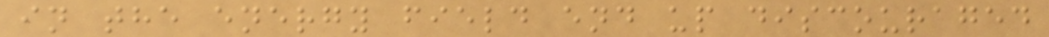in the energy field end up discouraged
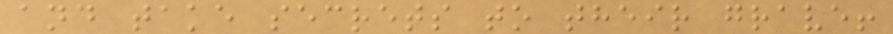and take secrets to their grave!
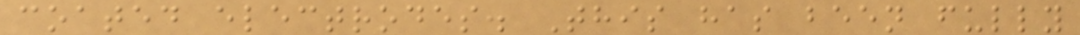coated electrodes. This has been fully
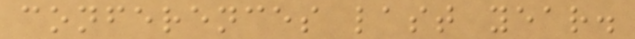conferences last year.
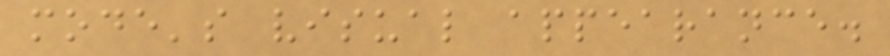mode's visual appearance.
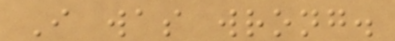I was wrong.
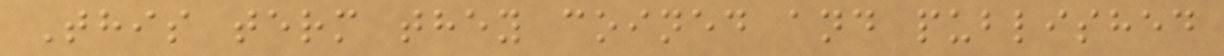This term they coined and published
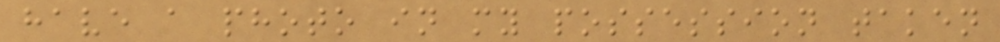have a photo in my possession taken
